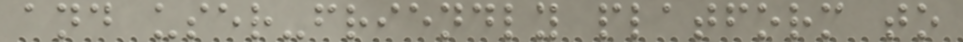and user-friendly platform to
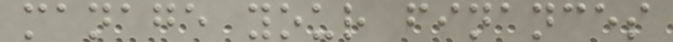manage your finances
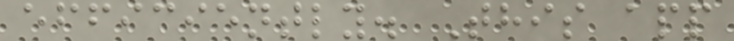efficiently. This app
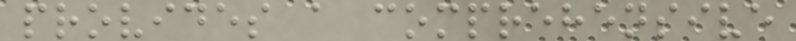provides a comprehensive
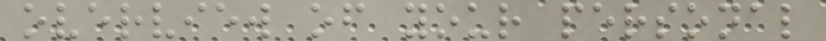overview of your personal
